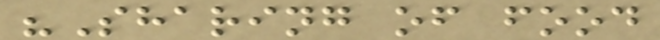"Sharing of food
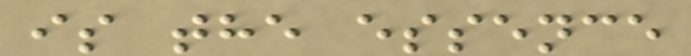is the essence
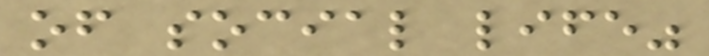of social life"
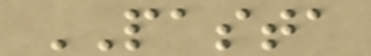PASTA
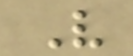V
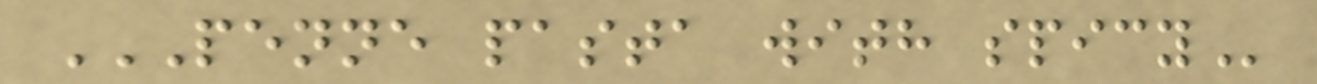PENNE PASTA WITH SPICY
